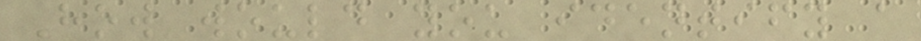How would you identify a
